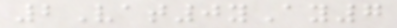2Vat0yAy7
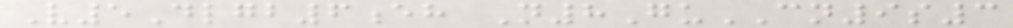V5Dlgb6eh N8GuCN9s3
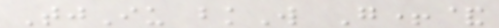TjIu bkW G+&
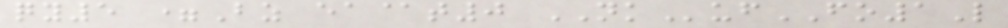qy5 =Bz ea@t0 NKufFO1L
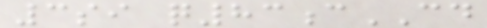3si q83cCD
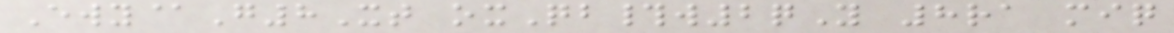Ewy@G8Xt oxQb#w2qY 8ra miq
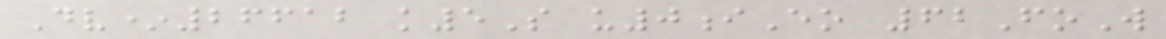Dv*26612 k5S u0iEo 62FoW
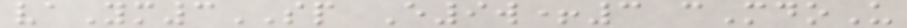vaYm3SP E9w+3 cMdoU
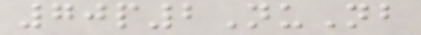70p2NuNb
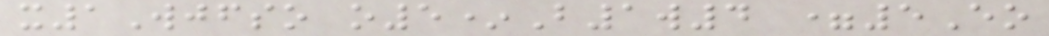x1Wjfso o5*B1w4 =5Eo
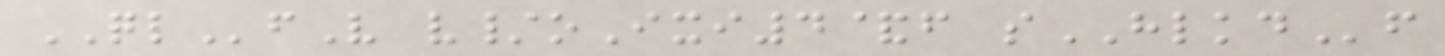QLfV v/oIxi4&f sHLKDf
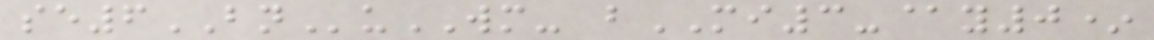se6BNuWM- bMI3-@y0*
